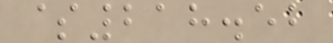$218.52
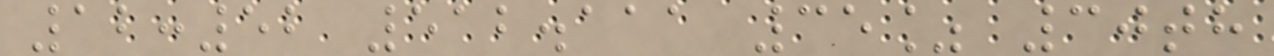12:52 512.111 35% 30th
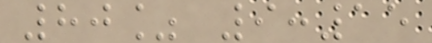80% 9:15
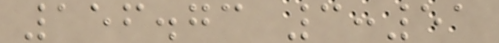156.73 3:51
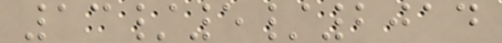13/5/2014
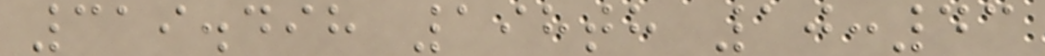319.498 198th 10:43
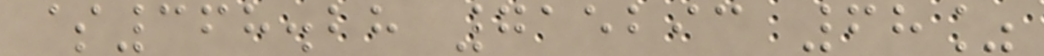$368.28 715293 68%
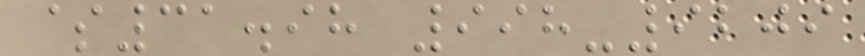$31.98 998-9209
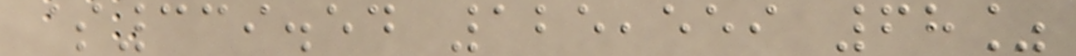$339.54 125,559 68%
